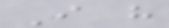I have
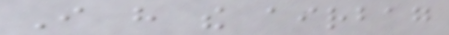I have the airbag
